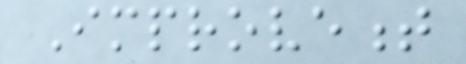Improvement
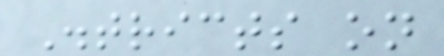Districts on
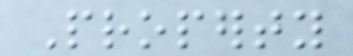Property
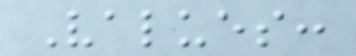Values:
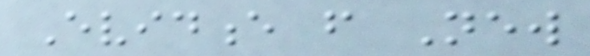Evidence from New
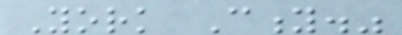York City."
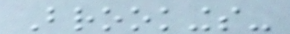Brookings-
